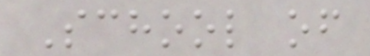School of
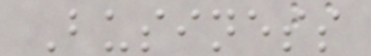Business
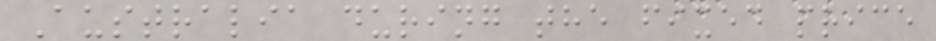Australia during the fixed price
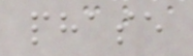phase
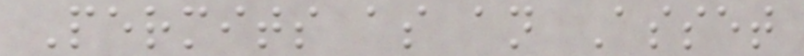Permits as an Asset
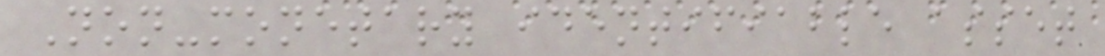Non-monetary identifiable asset
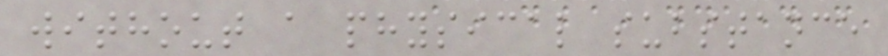without a physical substance
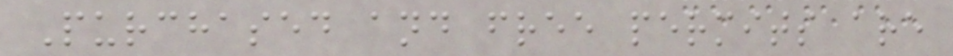Purchased and free permits are
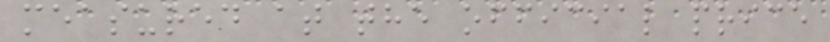measured at the official price
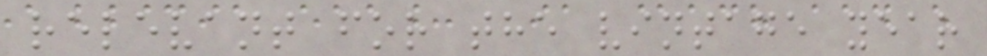relevant for the vintage year
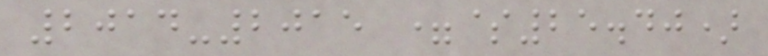2014-2015 =$25.40)
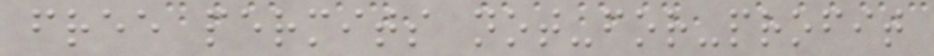free permits not-for-profit
